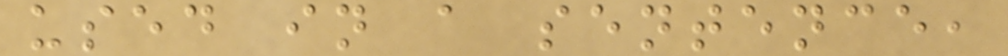used in a sentence,
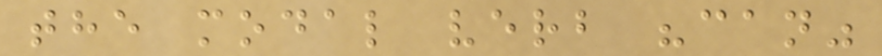the modal verb "can"
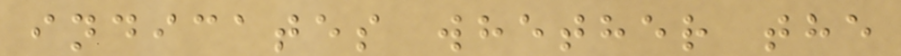indicates whether the
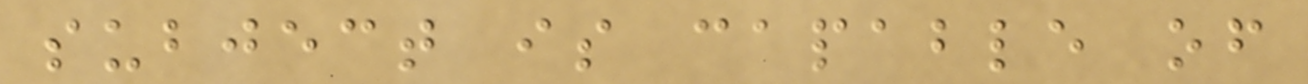subject is capable of
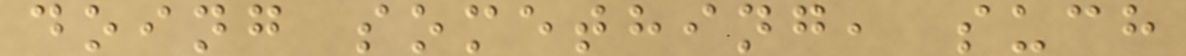doing something, such
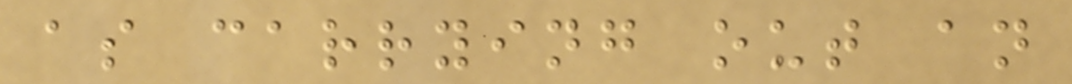as carrying out an
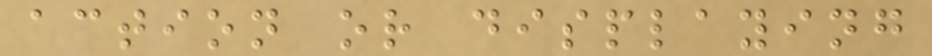action or displaying
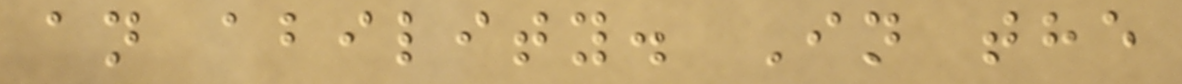an ability. In the
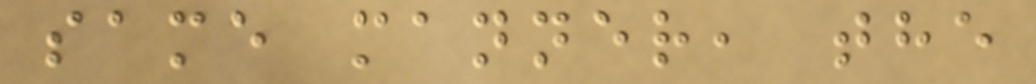same manner, the
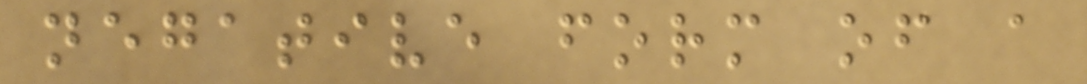negative form of a
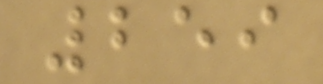259
